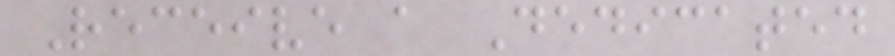Receive a Dedicated
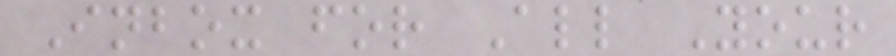Inbox for All Your
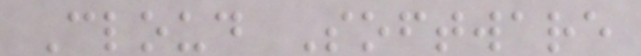Cloud Software
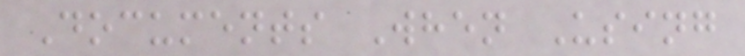Documents When Using
